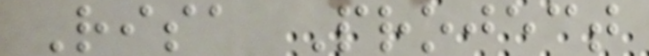Risa Project
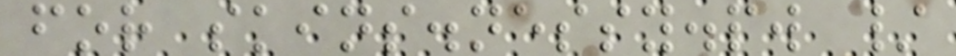for skins.nessy.pw /
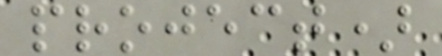project)
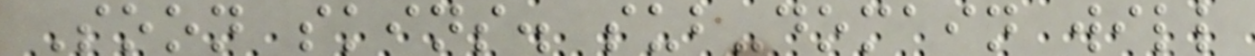Soon skins. sub-domain will
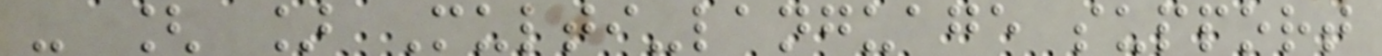- [ ] Multi-language support
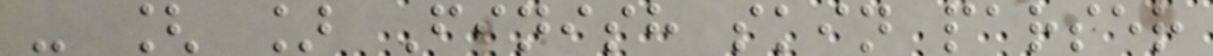- [ ] Finish skin parser
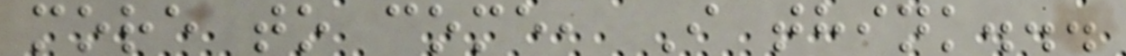more to come, I think...
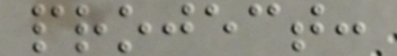project:
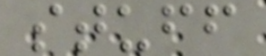stuff
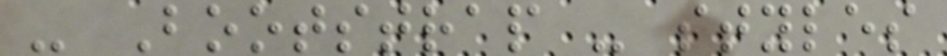- Bootstrap - styles
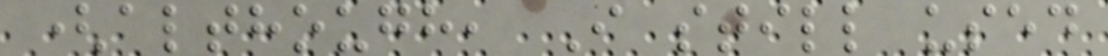(although, I still used
